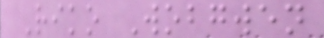Riko Wobgwen
